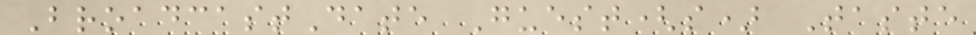BroadcastDate Guest(s) Taste
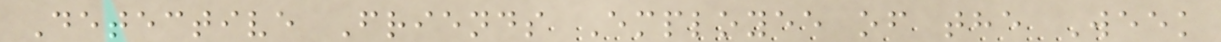Detective Friends Employee of the Week
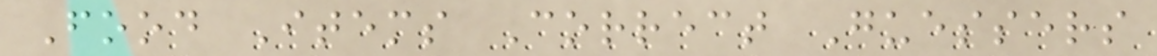Food Items Correct Guessers
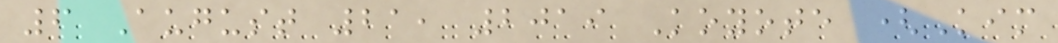6 August 21, 2019 Koyote (Kim
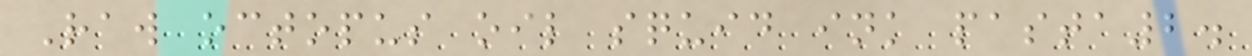Raw octopus oil squid ink pasta2.
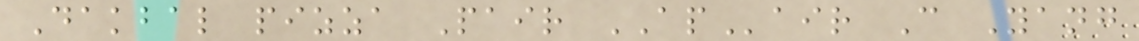Dakbal pizza Pair APair C Yang
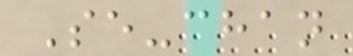Se-chan
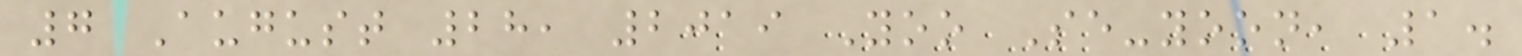7 August 28, 2019 Yoo Se-yoon, 1.
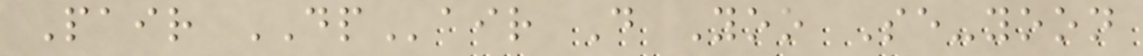Pair DPair D Yoo Se-yoon
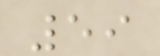59
